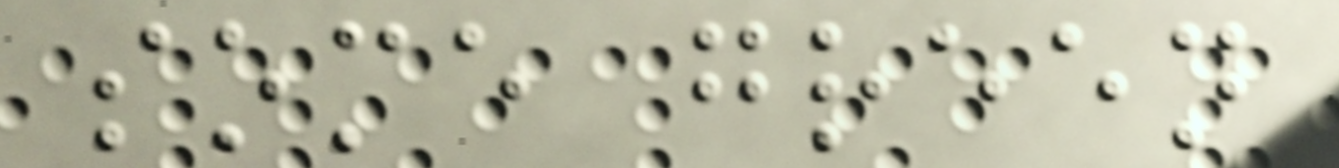some green
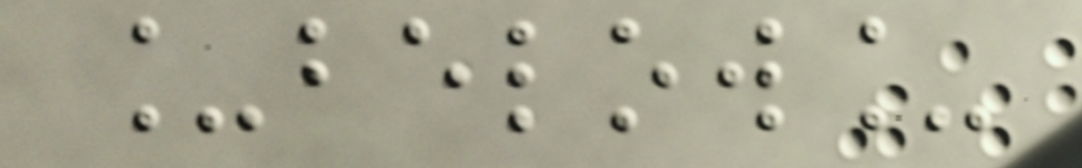_below_
